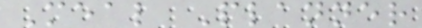Meal Planner
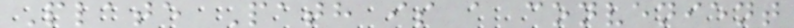Plate Path is a convenient
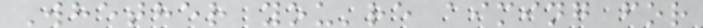Whether you're aiming for
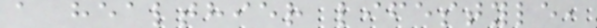a healthier lifestyle,
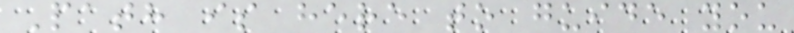Path is here to guide you
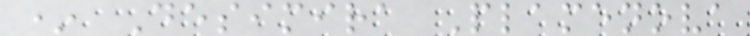* Desimira Plamenova
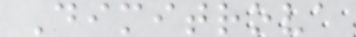Dimitrova
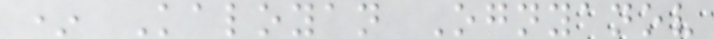* Kaloyan Ognyanov
